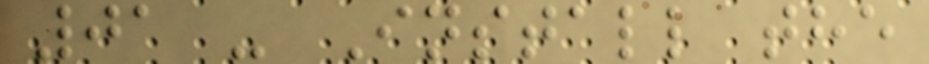01 - Install the
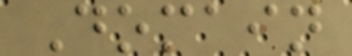Domain
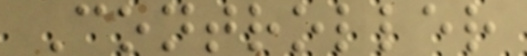Controller
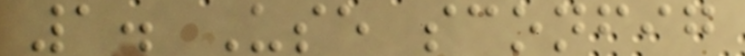1. Use sconfig
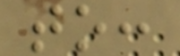to:
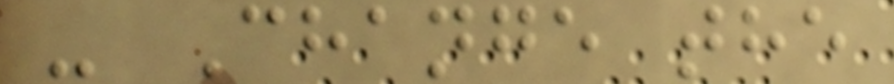- Change the
